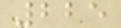225
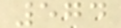574
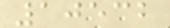10532
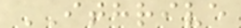ITHRIVE
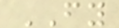FY
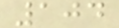104
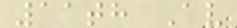11th Av
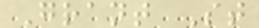Grant St
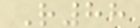R88
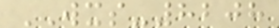WXS-8208
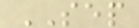SEP
